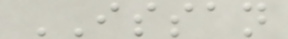ISSAN
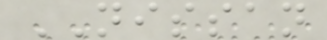NISSAN
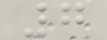7
